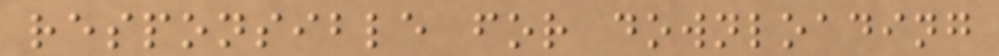responsible for downloading
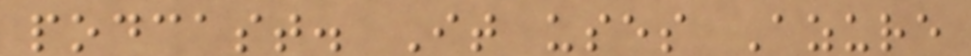podcast. It uses Azure
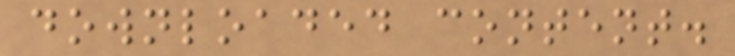downloaded content.
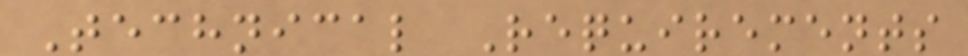Technical Requirements
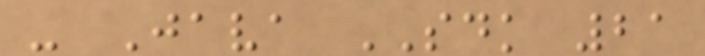- Java SDK 21
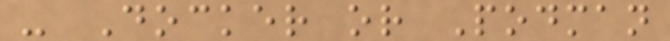- Docker or Podman
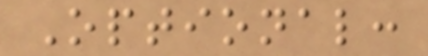Optional:
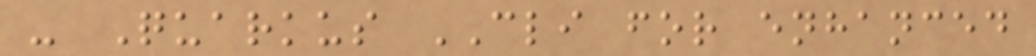- Quarkus CLI for enhanced
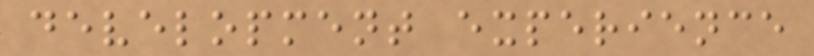development experience
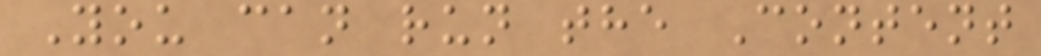You can run the Content
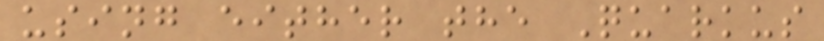using either the Quarkus
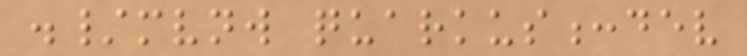./mvnw quarkus:dev
